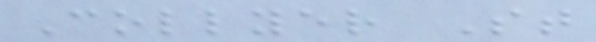Collyer St
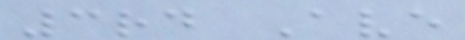3rd Ave
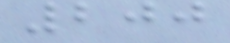200
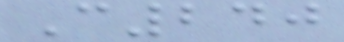C240
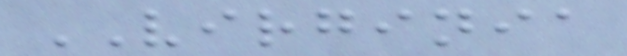VIRGINIA
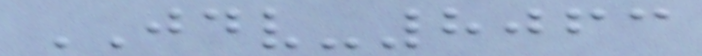JDV-8063
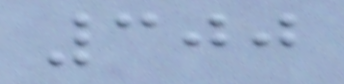300
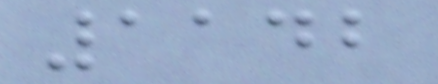1142
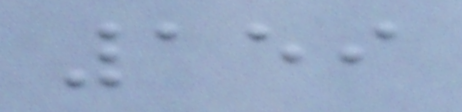159
